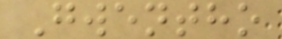Gwentho
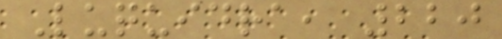Luquidra, 220
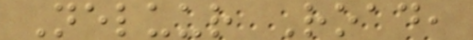Neluur Road,
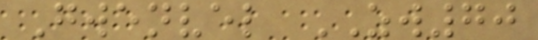Gwenvel ZW70
